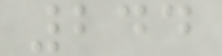244
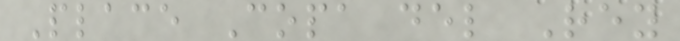Place Copa del Rey
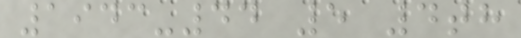1943-44 5 4th
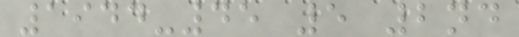1944-45 5 2nd
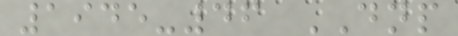1945-46 DNP
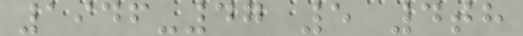1946-47 5 4th
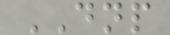DNP
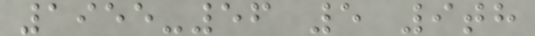1955-56 5 9th
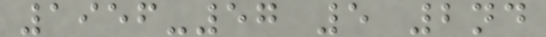1956-57 5 2nd
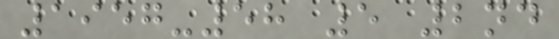1957-58 5 2nd
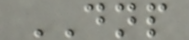DNP
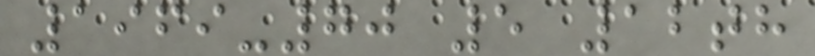1969-70 5 12th
